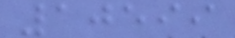10599
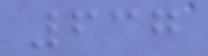637
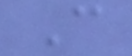C
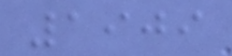1909
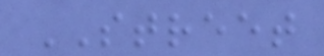STREET
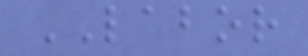LABOR
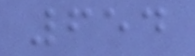654
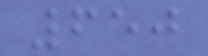650
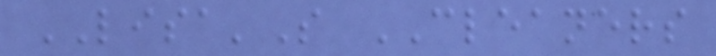LISA'S CLEANERS
